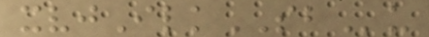xvjIlkSBu
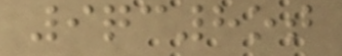9qc8ot
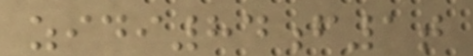zidi84f1t
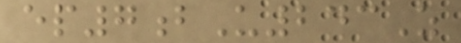ep7bU243Z
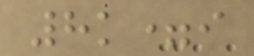8k=i
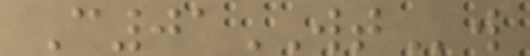C01WTw
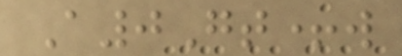A0Gt+w
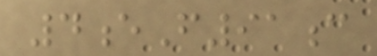4eF91c
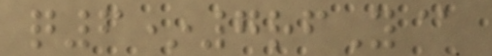q6*7rfY@
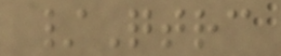/Qtrc
